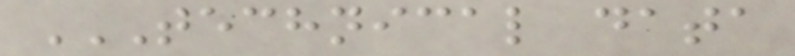TECHNICAL DATA
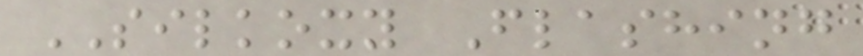SILKOXY Flashing
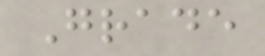Grade
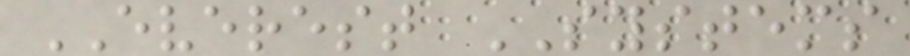EVEREST SYSTEMS
